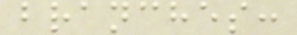branches:
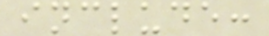include:
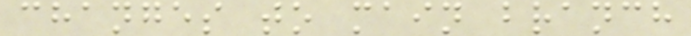changes to main branch
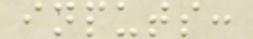inputs:
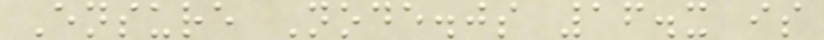Ensure Node.js 16.x is
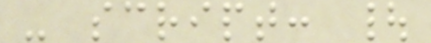- script: |
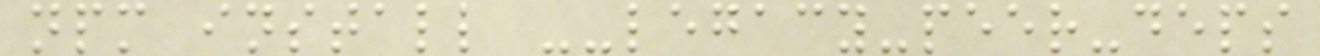npm install --legacy-peer-deps
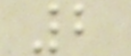2
